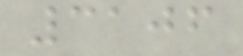3106
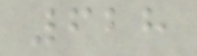628
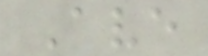Ave
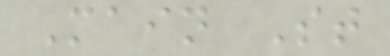Main St
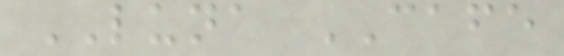LUNA CAFE
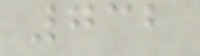732
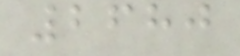2680
